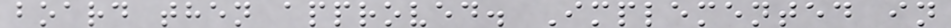board then approved. Implemented in
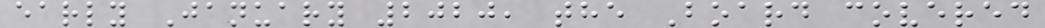early January 2020, the Board covered
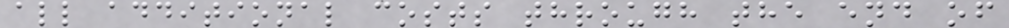all additional costs through the end of
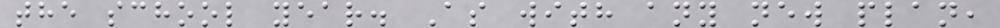the school year. As with any new plan,
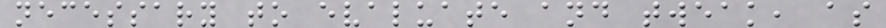necessary to evaluate and tweak, as
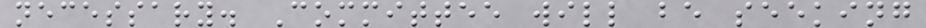necessary. Committee will be seeking
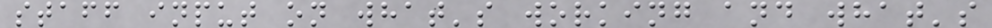staff input on what's working and what's
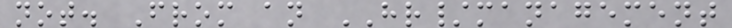not. From an HR/management
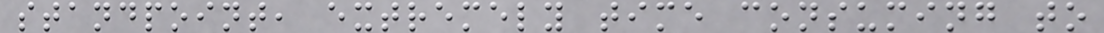standpoint, extremely time consuming to
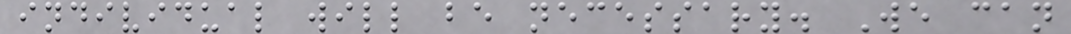individual will be necessary. We can
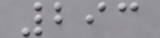293
